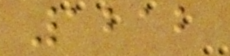1212
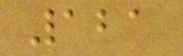121
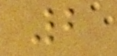2
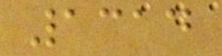1314
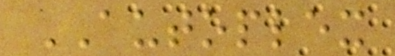AUTOPLEX
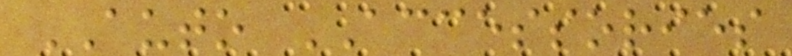AUTO ACCESSORIES
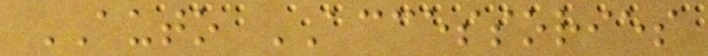AUTO ACCESSORIES
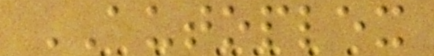AUTOPLEX
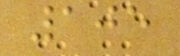105
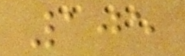105
